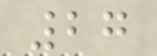27
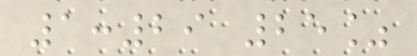1:29 25%
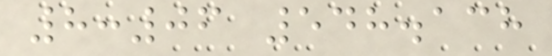8:06 548.138
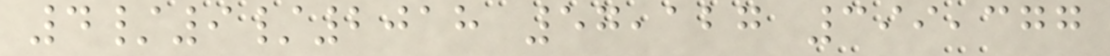4/9/2018 57,127 399,377
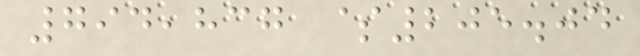794,837 $205.04
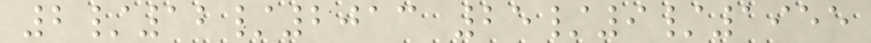2/12/2013 25/9/1955
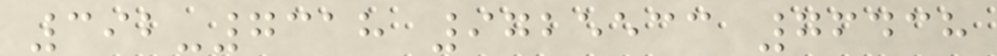392-7318 9725533 76438
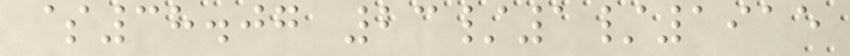$38.07 23/1/1915
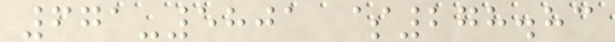671-5801 $278.83
